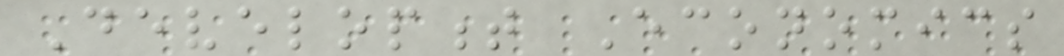Development Economics
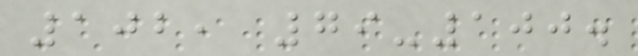102, 79-100.
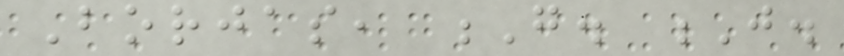Borjas, G. J.
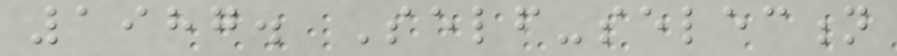1987. Self-selection
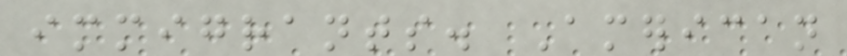immigrants. American
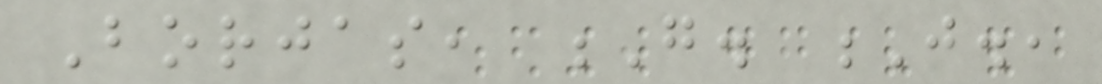Borjas, G. J.,
